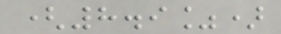(8.9%)
